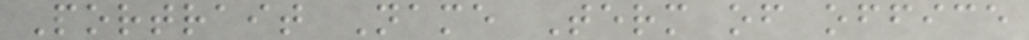Portrait Name Term of office
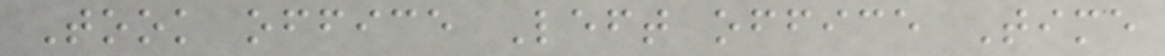Took office Left office Time
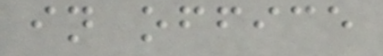in office
